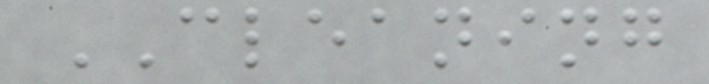CLEANING
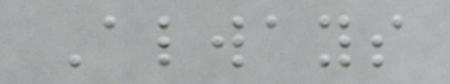Always
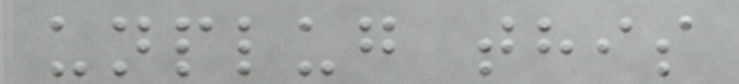unplug this
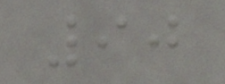90
